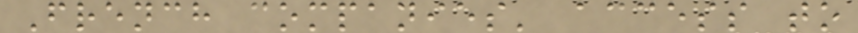French companies' access to
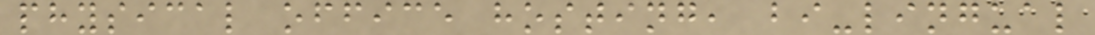physical office hosting, bi-lingual
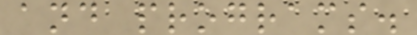and programs.
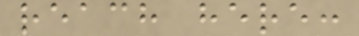reach here:
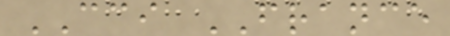CCI FRANCE
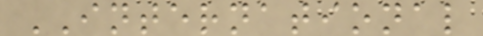INTERNATIONAL
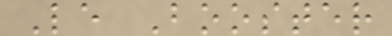Le Booster
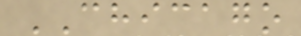CHICAGO
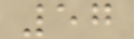57
